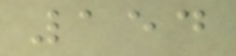154
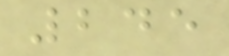245
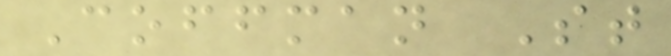Coffman St
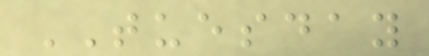TUESDAY
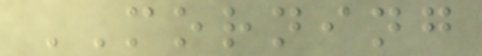MORNING
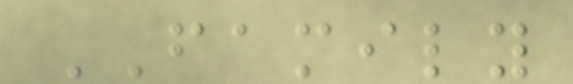FAMILY
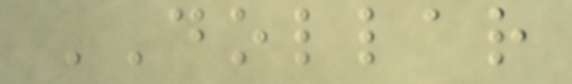DOLLAR
